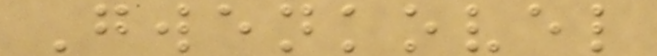Gwenkovel
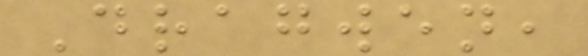Dragwen,
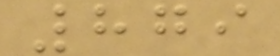879
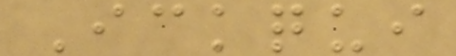Ickqui
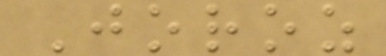Joroz
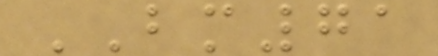BM71
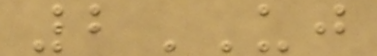2UJ
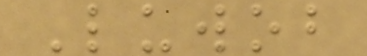Luwob
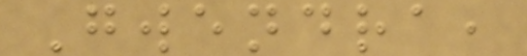Gwendra,
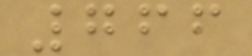766
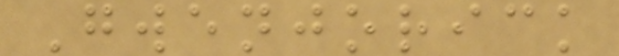Gwenjorick
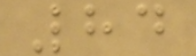84
